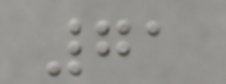71
